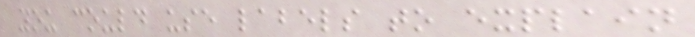you could use labels to explain
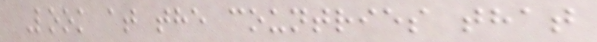Look at the countries that
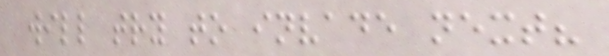will try to invade next?
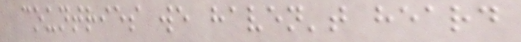countries we haven't heard
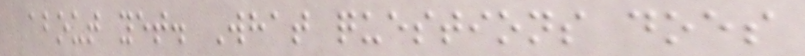about yet. What questions does
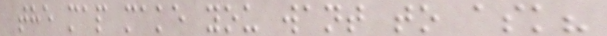the map make you want to ask?
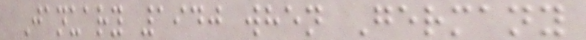January 1940 when Germany
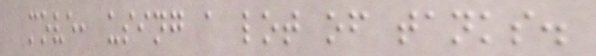move, using a lot of tanks.
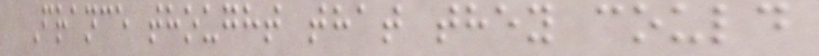France thought that they could
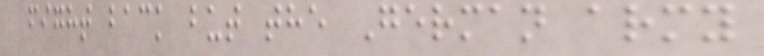fight back but the German army
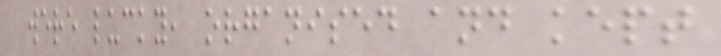were lucky, organised and kept
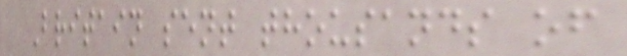Britain sent thousands of
